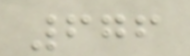676
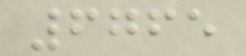6765
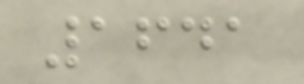1641
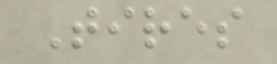Tires
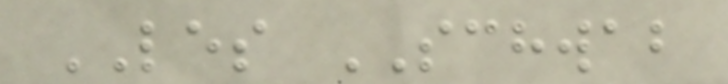LES SCHWAB
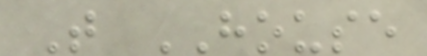T HOUSE
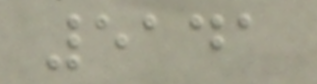5141
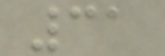31
